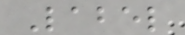Label
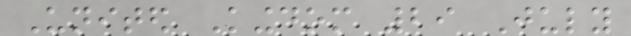United Kingdom 29 July
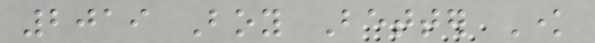2019 Boy Better Know
